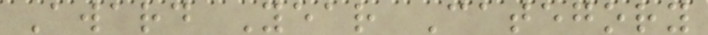Award Year Category
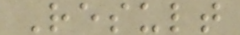Result
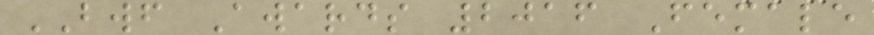BWF Awards 2016 Female
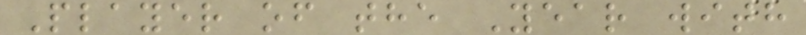Player of the Year with
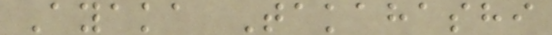Ayaka Takahashi
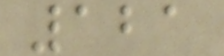121
